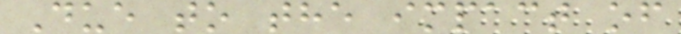Due to the impact of
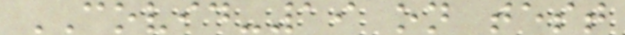COVID-19 on test
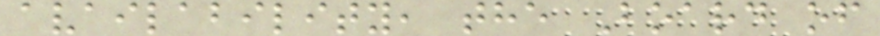availability, the Board of
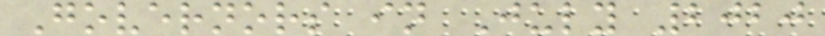Governors in July 2020
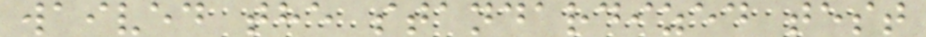waived the standardized test
